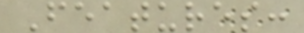Features:
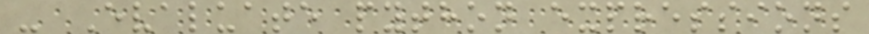- Evaluate python expressions
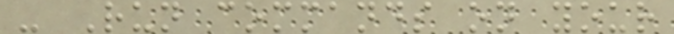- Run commands on your
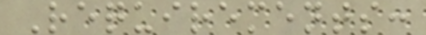Requirements:
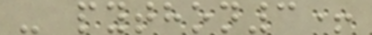- python3+
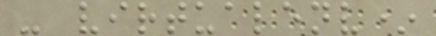- virtualenv*
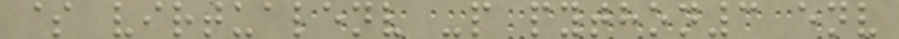$ virtualenv -p python3 env
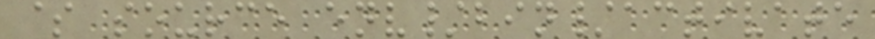$ source env/bin/activate
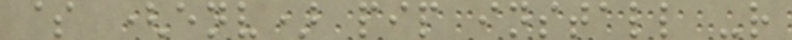$ (env) pip install -r
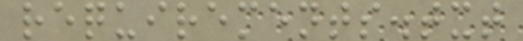requirements.txt
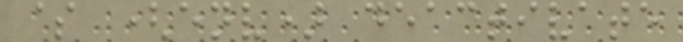$ (env) deactivate
